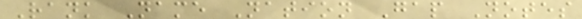Rank Name Nation Gap Notes
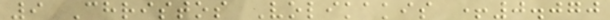9 Christos Volikakis +0.070
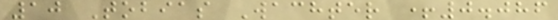10 Tobias Wachter +0.086
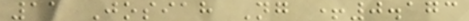11 Josiah Ng +0.173
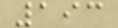193
